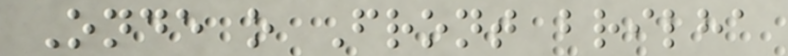Onde o Front brilha
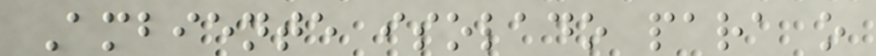Ambiente isolado para o
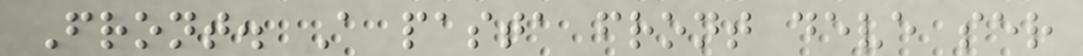Front. A pasta front deve ser
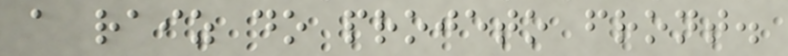a raiz do projeto front.
